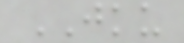JKU
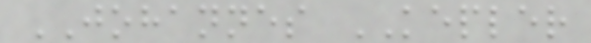JOHANNES KEPLER
